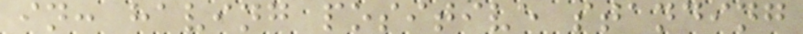in: having positive standing
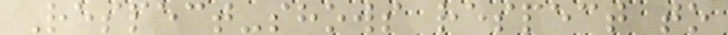Respect-shows respect to
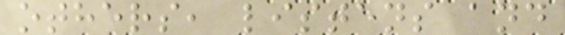others, listens and
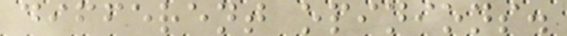different opinions.
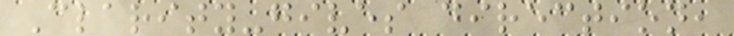Clarity-gives direction,
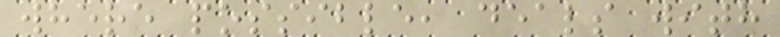where possible, deals with
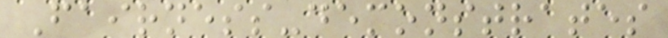Fairness-demonstrates
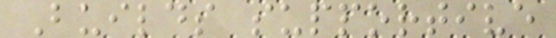Builds supportive
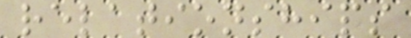relationships
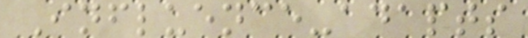Influence-adapts
